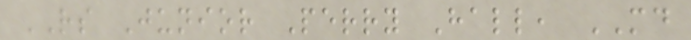RS Junior Perry Hall, MD
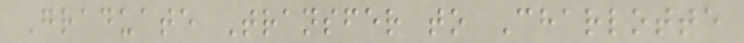Graduate Transfer to Charlotte
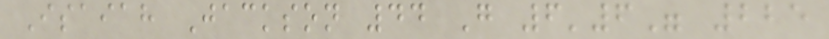Isaiah Jackson 44 G 6'6" 225
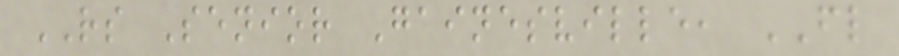RS Senior Gainesville, FL
